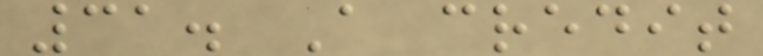31. A credit
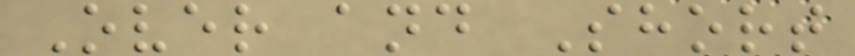Over and Short
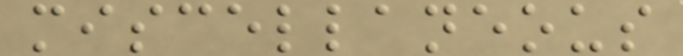miscellaneous
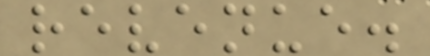revenue.
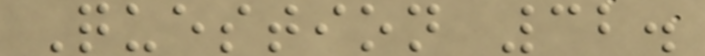Question 32.
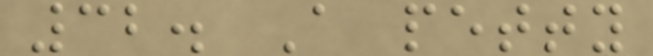32. A petty
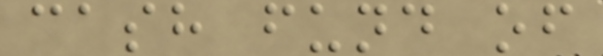cash fund of
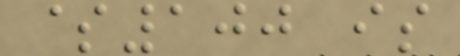$100 is
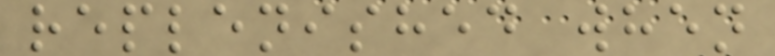replenished when
